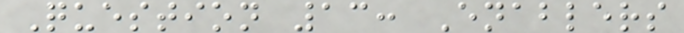Question 13: Enablers
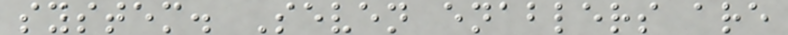system. Seven enablers are
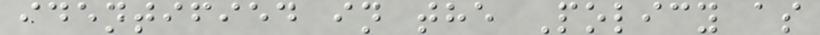identified in the Policy as
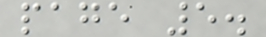page 5.
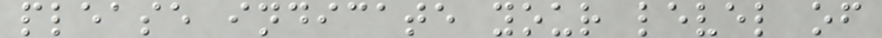please indicate your level of
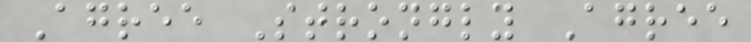Agree Strongly Agree
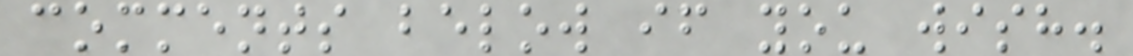comments below if you wish.
